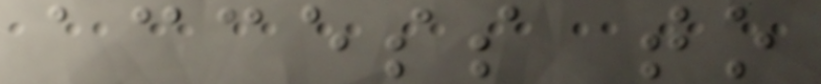access to
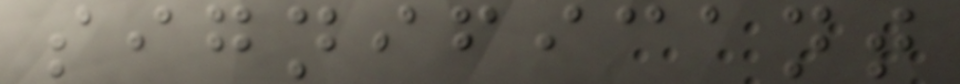significant
